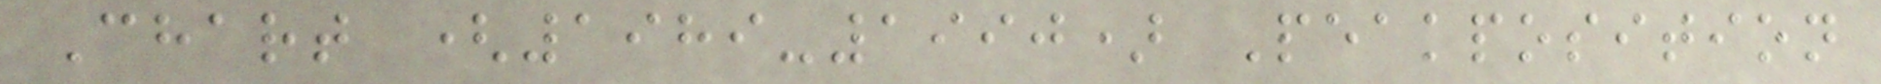Chart (1989-1990) Peakposition
